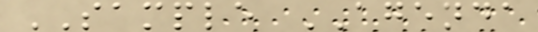SAMPLE AGENDA
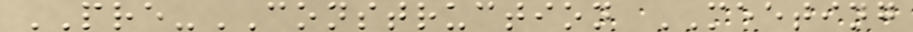PRE-CONSTRUCTION MEETING
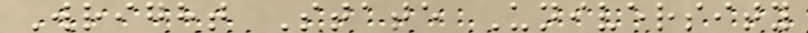Wright State University
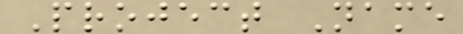Project Name
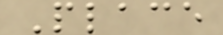Place
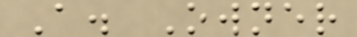A. Owner
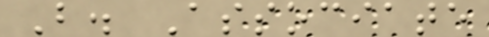B. Associate
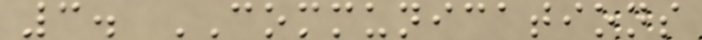3. COMMUNICATIONS
